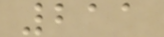211
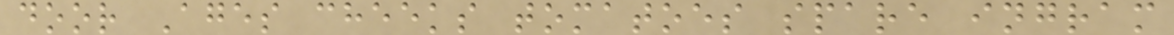door Ages cheeks tomatoes spare ingram
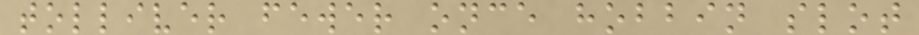tolliver fewer once hobbin slot
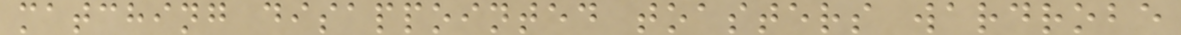matching disappointed toasters wardrobe
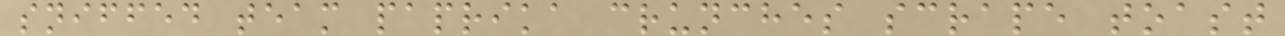sniffed team paprika crunches scrape toast
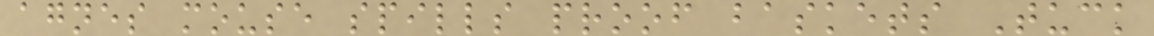agnes mouse spills proof baskets Tuck
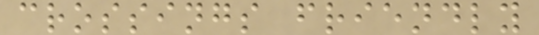crossings friendly
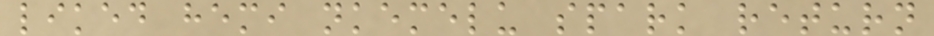liked hemi nkemelu spark return
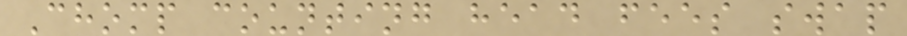Chomp counting head fees swap
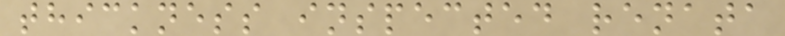thickness inspected renata
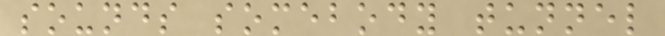sounds somebody tunnel
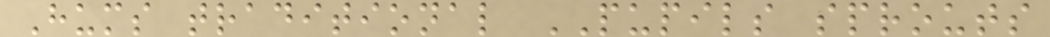Hums traditional PUPILS sprouts
